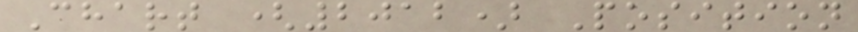Chart (2012) Position
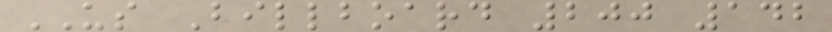US Billboard 200 142
